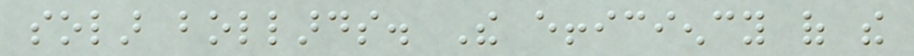solar bollards. The efficiency of the
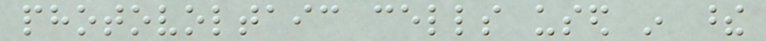photovoltaic cells used in these
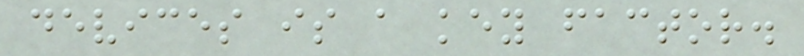devices is a key factor.
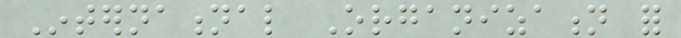International Organization for
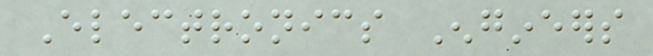Electronics Engineers
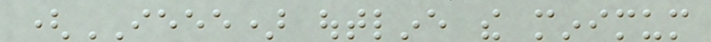(IEEE) outline the minimum
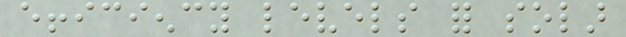efficiency levels for solar
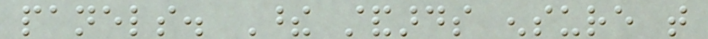panels. These standards ensure that
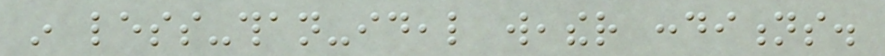in less-than-ideal weather conditions.
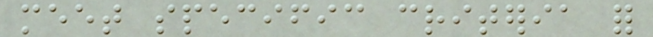meet specific criteria for
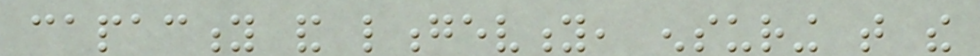capacity and longevity, ensuring that the
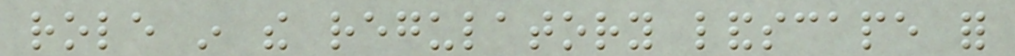role in the regulatory landscape for
